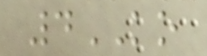4KO
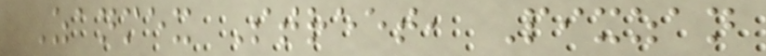Zanmex Street, Pixzan
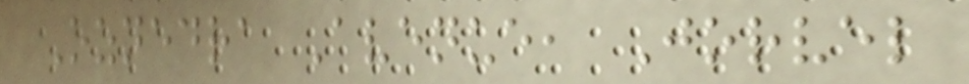Oznedra Avenue, Jorvel
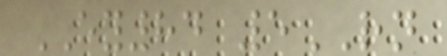EY84 5RN
